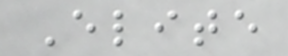Elite
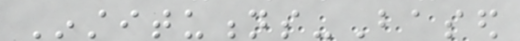Institutions-Based
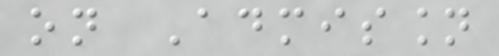on Admission
